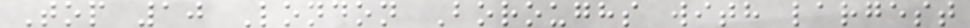Top 10 London Boroughs with largest
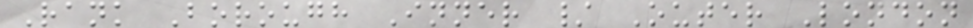Rank Borough Inner / Outer London
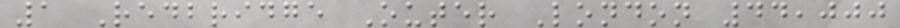1 Redbridge Outer London 44,000
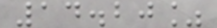14.20%
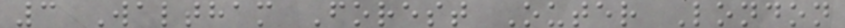3 Waltham Forest Outer London
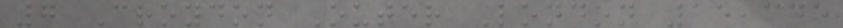7 Croydon Outer London 15,345
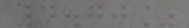4.70%
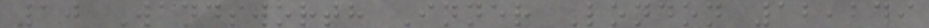10 Wandsworth Inner London 12,249
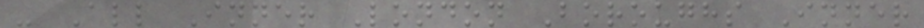- All Inner London Boroughs Inner
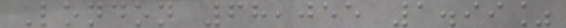London 68,055 1.99%
